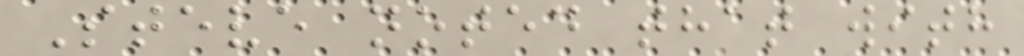Steve noted that with
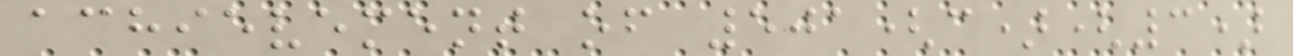achievement of 501(c)(3)
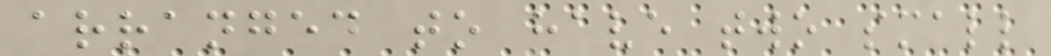arranged to have two small
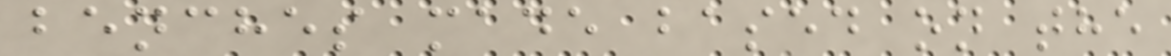benches made based on the
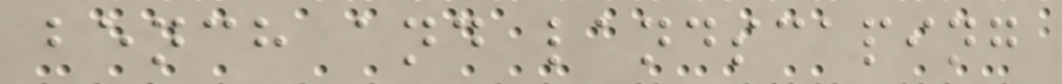bench and landscaping
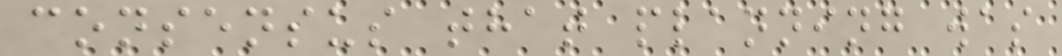consensus that planning was
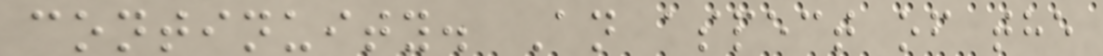continuity. An aspect of the
